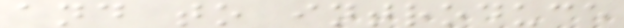and to introduce
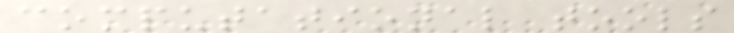computational tools
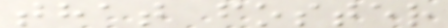that foster
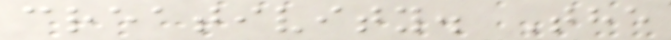creativity. The
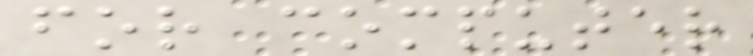for computer
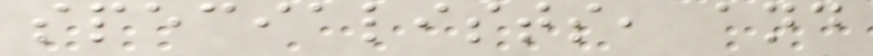specialists, and
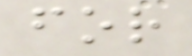for
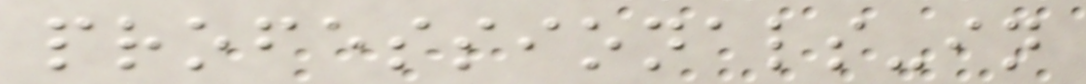professionals-in
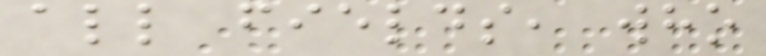all fields, who
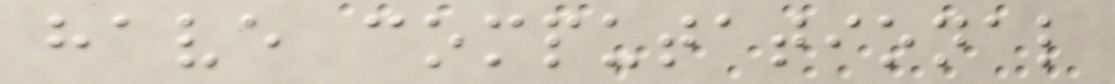have computational
